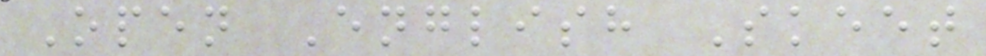Open English Skeet
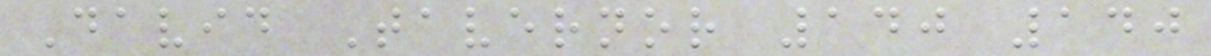David Tavernor 140 140
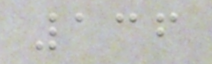136
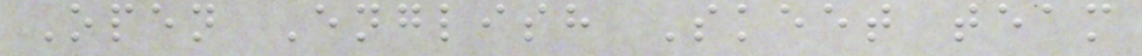Open English Skeet team
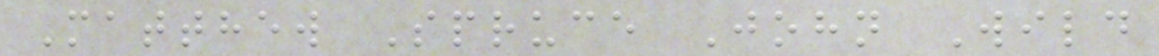Matthew Spruce John Wild
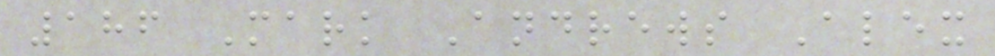186 Mark Andrews Alex
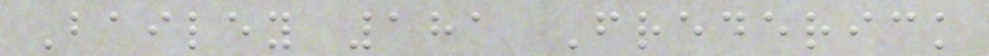Bailey 181 Frederick
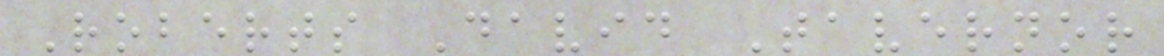Roberts David Tavernor
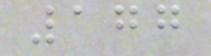177
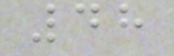48
